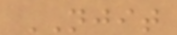NJIT
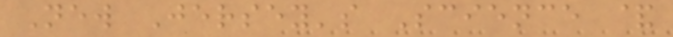New Jersey's Science &
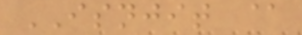ISNJIT @
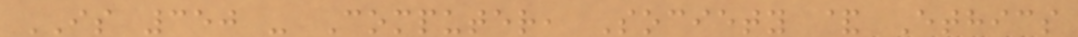IS 350 - Computer, Society & Ethics
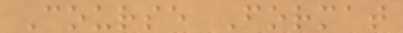Course Format
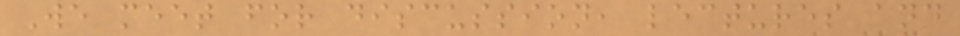We meet for discussion, lectures and
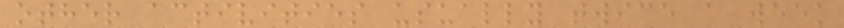other activities usually twice a week
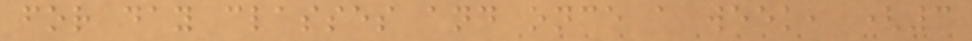for day classes and once a week, (3
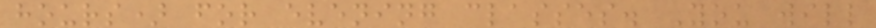hours) for evening classes. You will
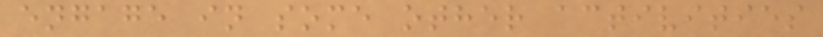engage in some other activities
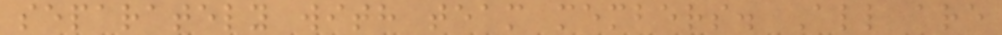separately with team members. All are
